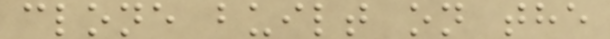clone built on the
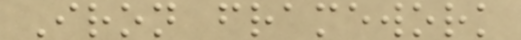Iron framework
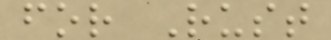for Rust
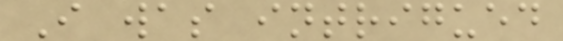I was intrigued
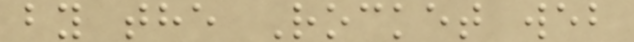by the Rocket web
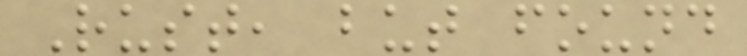Rust, but found
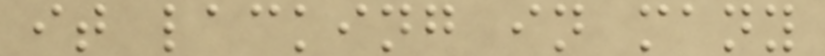it lacking in many
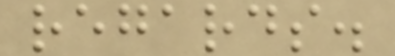regards.
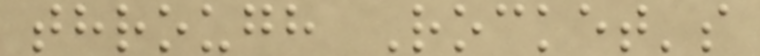through Rocket's
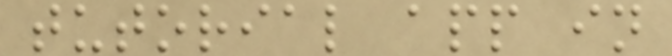tutorial app in
